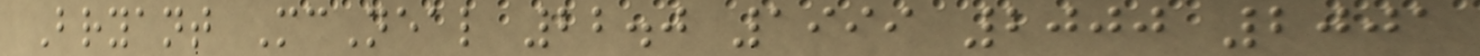Bryant McNeal 22.0 1999 2000 2001
